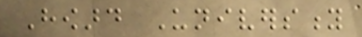Howard University
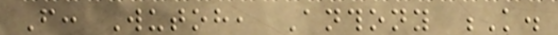From: Wutoh, Anthony K.
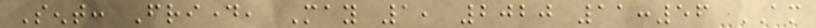Sent: Friday, May 1, 2020 11:56 AM
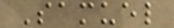Samuel
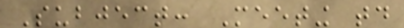Subject: Meeting today
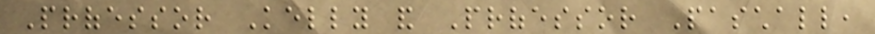Professor Kelly and Professor Paschall,
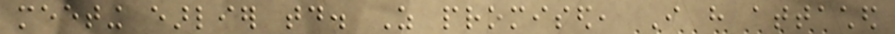meeting earlier today. As promised, I have attached
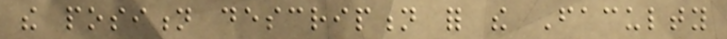the position description for the Faculty
